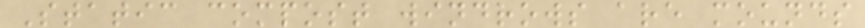Static compost windrows are mounds
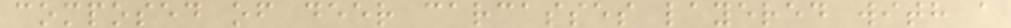composed of deer carcasses layered with a
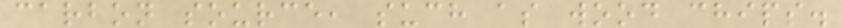carbon source, such as wood chips.
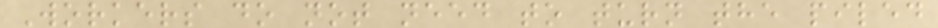Workers do not need to turn the piled
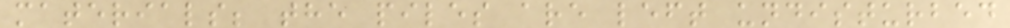materials; the piles are left undisturbed
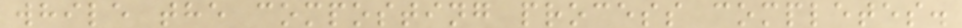while the composting process completes.
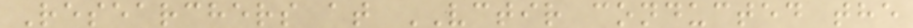Researchers at VCTIR conducted the
